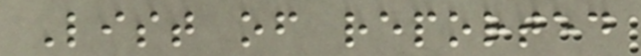List of reported
